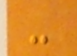-
